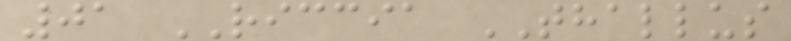01 RICCIA THALLUS
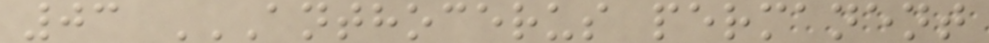03 ANTHOCERUS PERMANENT
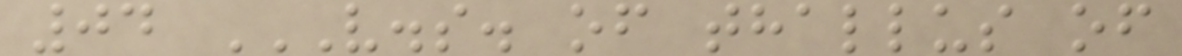04 V.S. OF THALLUS OF
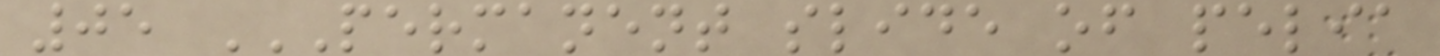05 PERMANENT SLIDE OF PELIA
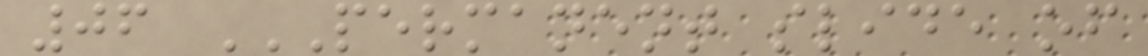06 PERMANENT SLIDE OF
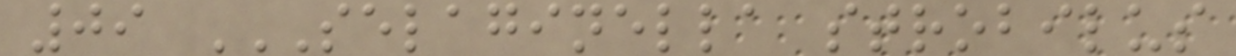09 SELAGINELLA STROBILUS
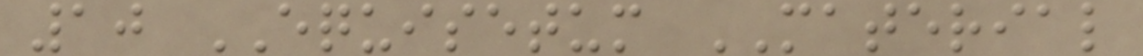10 EQUISETUM MATERIAL
